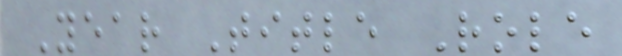Year Title Role
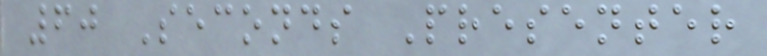60 Seconds Presenter
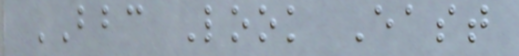BBC Look East
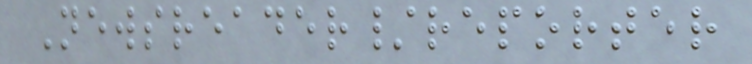Newsreader/reporter
